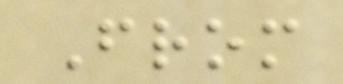From
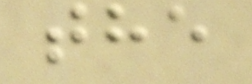the
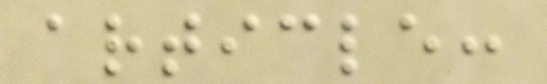article:
